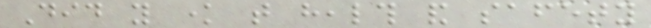Did you know that health and safety
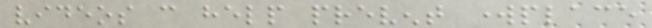videos can help prevent workplace
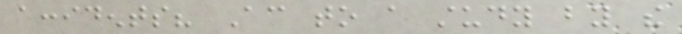accidents? According to a study by the
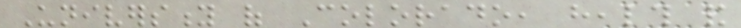University of Colorado, health and
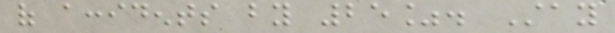of accidents by 25%. Stay
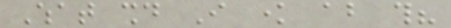What should I know about this?
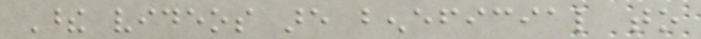These videos are beneficial to
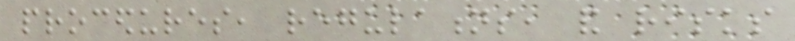procedures, regulations, and risks
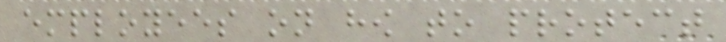employees on how to protect
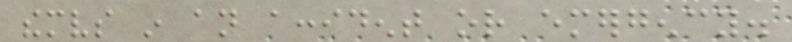themselves in an accident or emergency.
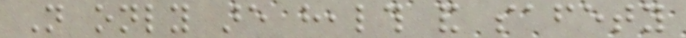Not only are health and safety
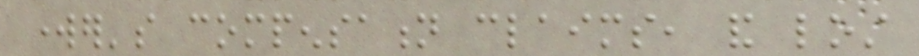worker's compensation claims, and lost
